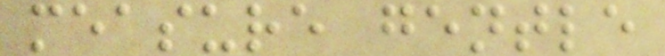measure gentle
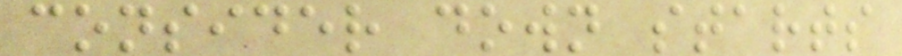consider down starts
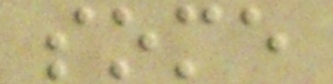some
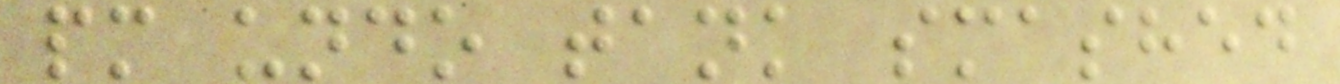pm undo tank smashed
